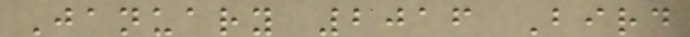January 2016 Bird
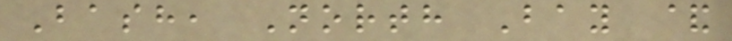Bash, North Bay &
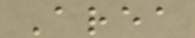Area
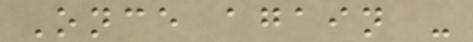Once again -
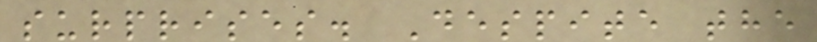surprises. Despite the
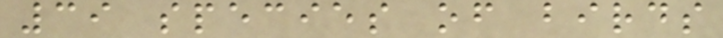39 species of birds
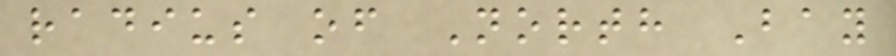radius of North Bay
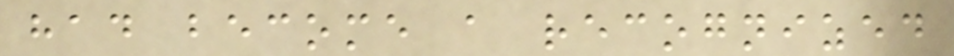had become a recognized
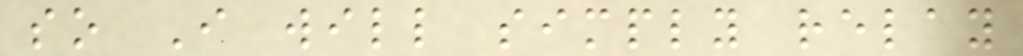so I will simply relay
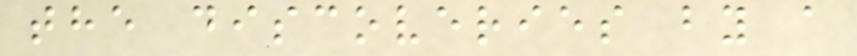the discoveries by a
